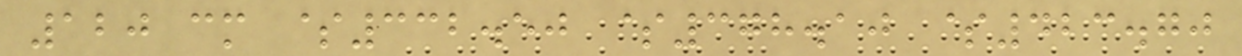120 cm $332.50 $378.10 $423.70
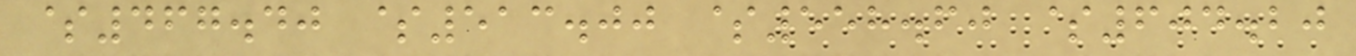$467.40 $513.00 $558.60 $604.20
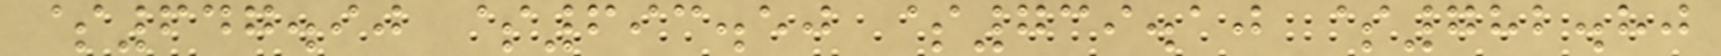$647.90 $693.50 $739.10 $782.80
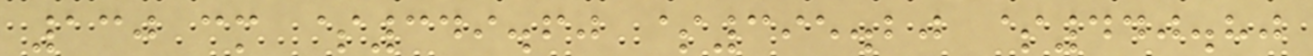130 cm $349.60 $395.20 $440.80
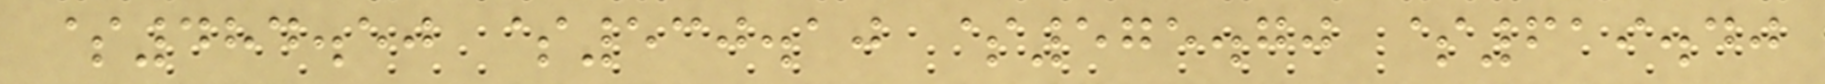$484.50 $530.10 $575.70 $619.40
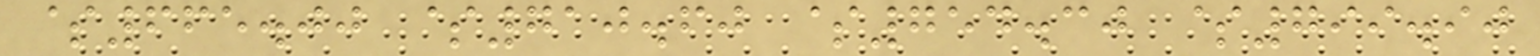$665.00 $710.60 $754.30 $799.90
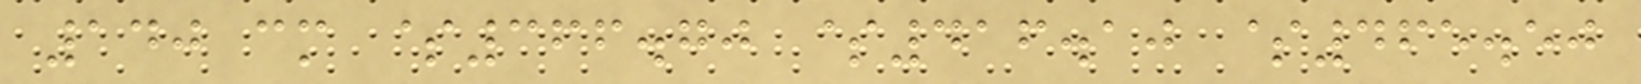140 cm $366.70 $416.10 $465.50
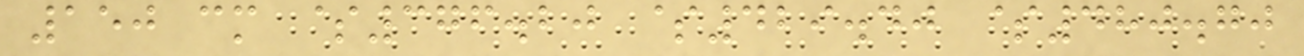150 cm $376.20 $429.40 $480.70
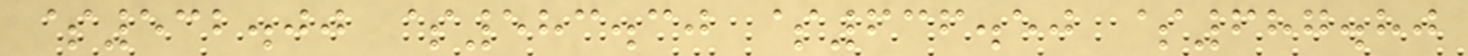$532.00 $583.30 $636.50 $687.80
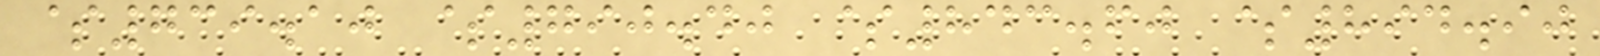$739.10 $790.40 $843.60 $894.90
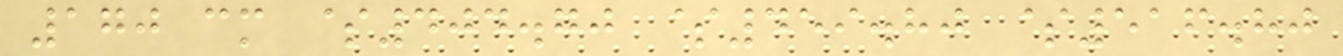170 cm $404.70 $459.80 $516.80
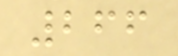266
